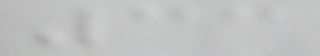33
